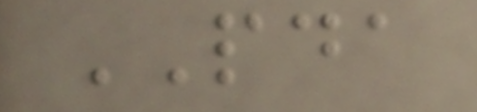PDA
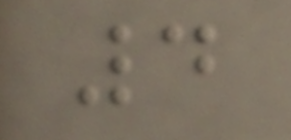4
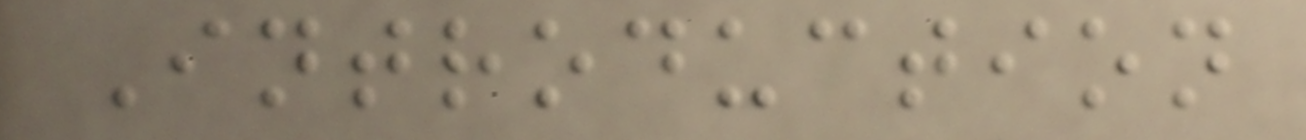Introduction
